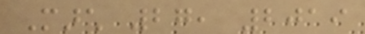March 27, 2019
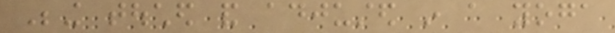Being touched and adjusted in a yoga
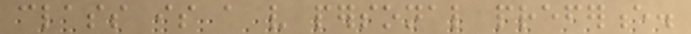class is a very personal preference.
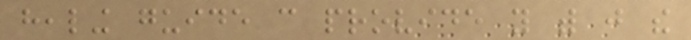healing guide can provide you with just the
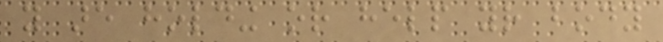you are holding or help your body
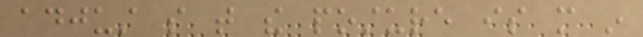adjust so that the posture is more in
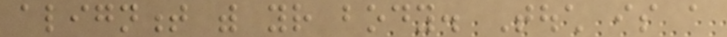alignment with your body. Touch is a
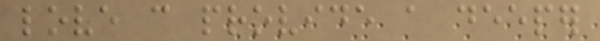love can provide a deeper
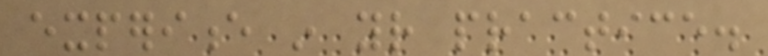experience in your practice.
